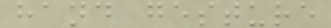hand gesture
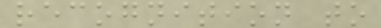recognition to
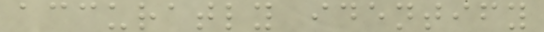accuratly identify
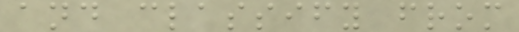and classify from
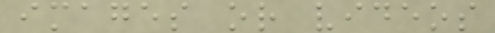images or videos
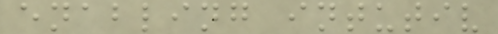enabling intutiv
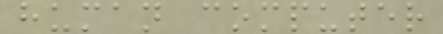human computer
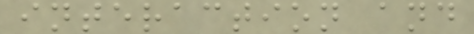interaction and
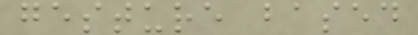gesture based
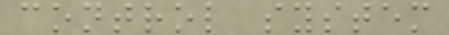control system
